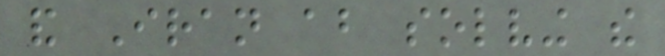and Iran about solving the
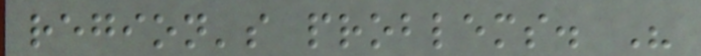region's problems. His
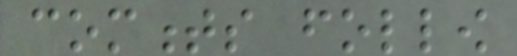comments follow
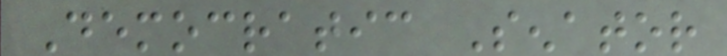Democratic Senator
